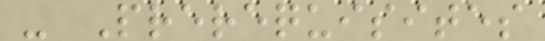- Prerequisites
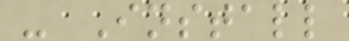- Install
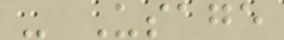- Usage
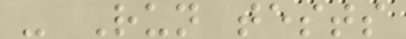- Run tests
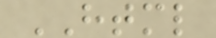HTML
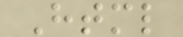Html
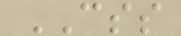CSS
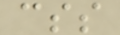css
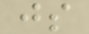js
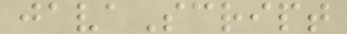javaScript
